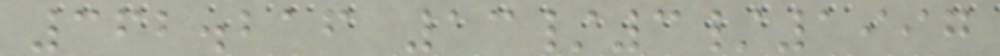362.216 13/3/1997
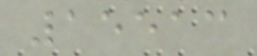15513
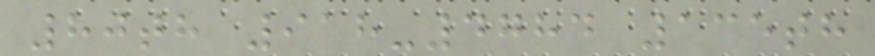80th 918-4784 135th
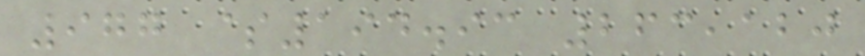977 $194.93 263,120
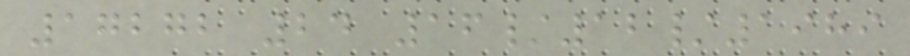17272 24 16/12/1989
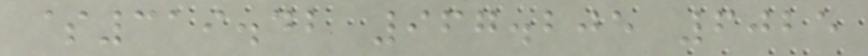$319.42 967.205 6025
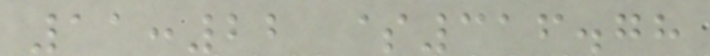11:22 $316.78
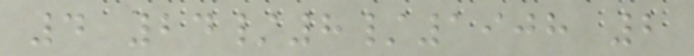4 24/8/1908 2
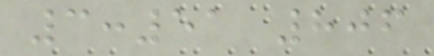3:51 806
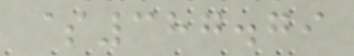$387.79
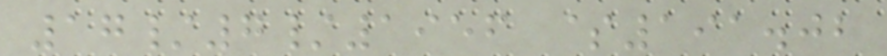17/7/1956 $191.02
